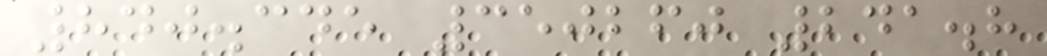840.345 350260 241.8
